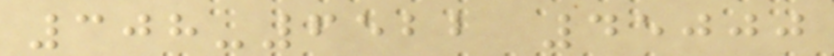308-6522 45000
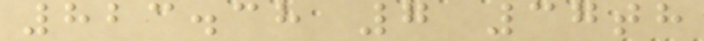823.38 7 37th
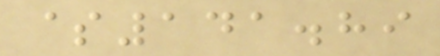$141.89
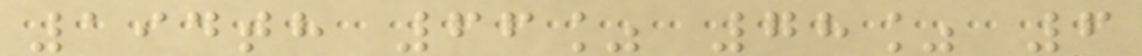194th 66% 78% 6
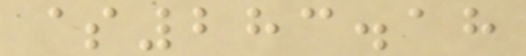$283.18
